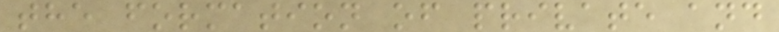the formation of private and
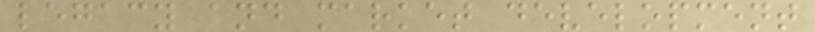legacy and market development
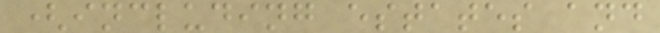(including estates and
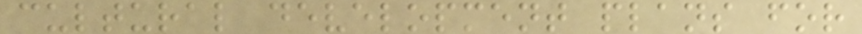cultural development plans for
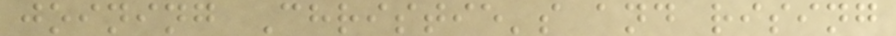joining Christie's and rising
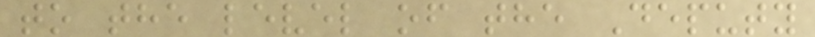to the level of the Deputy
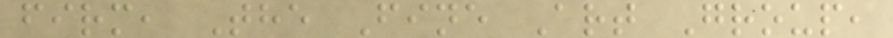firm, The Fine Art Group,
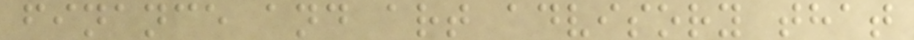finance and art advisory that
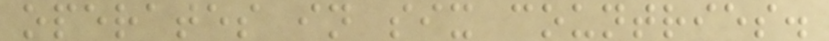operates in six countries.
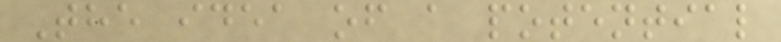The idea of a potential
